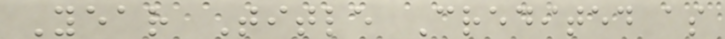Year Title Credited as
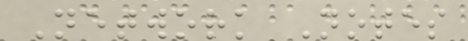Network Notes
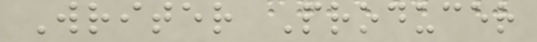Writer Producer
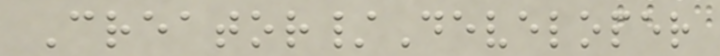Creator/Developer
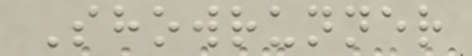Showrunner
